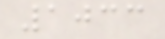1033
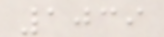1039
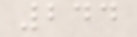244
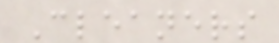Cleaners
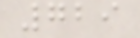729
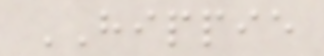HIPPIE
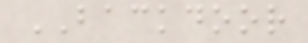BACKDOOR
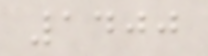1400
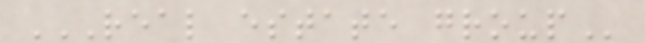REAL ESTATE GROUP
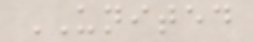UNITED
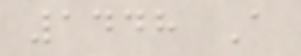1448 A
